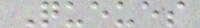Queues
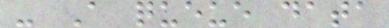- A queue data
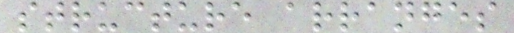structure arranges
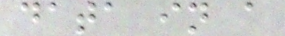data in a
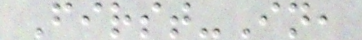First-In,
